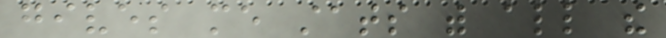gives me stats with all the
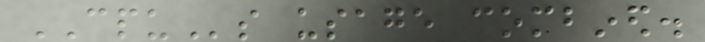CPUs usage combined.
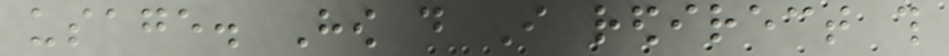usage. How do I redirect this
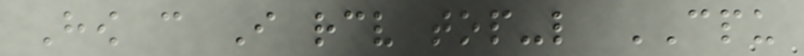How can I receive top-like CPU
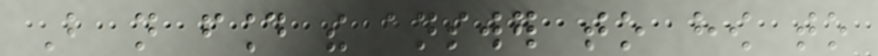But not found the answer to how to
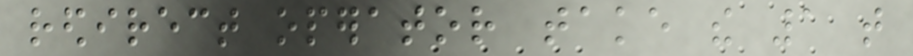redirect operator take the 1 that
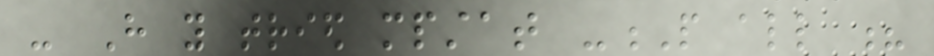- Have you tried mpstat -P all ?
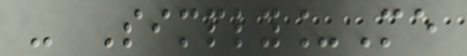- Simply_Me
